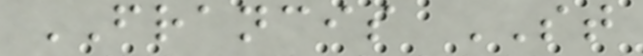FRANCIS ST
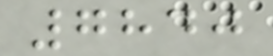7840
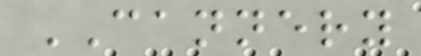CANNERY
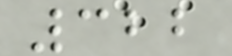322
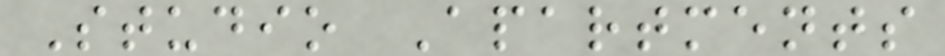Studio Apartments
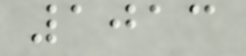1013
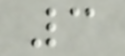3
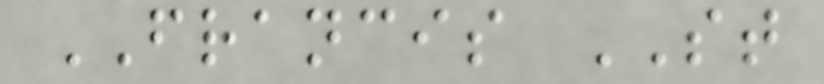FRANCIS ST
